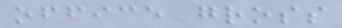office gross
